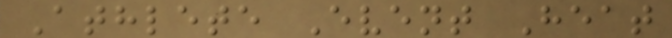Athlete Event Heat
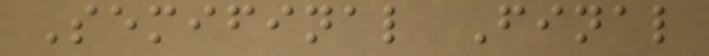Semifinal Final
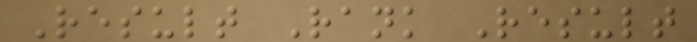Result Rank Result
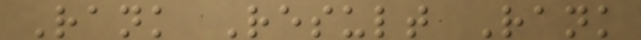Rank Result Rank
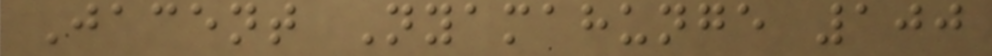Jacent Nyamahunge 100
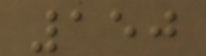150
